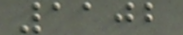1102
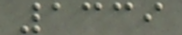1339
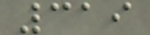319
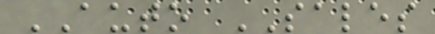AUTO SALES
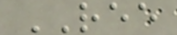REE
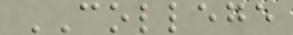COLLEGE
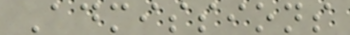Admissions
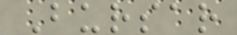Bursar
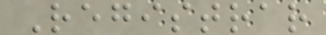Registrar
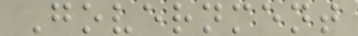Government
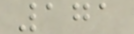171
